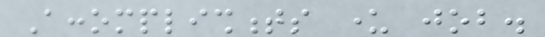Accomplishments under job.
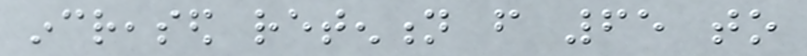increased retention from 65 to
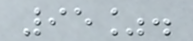95%.
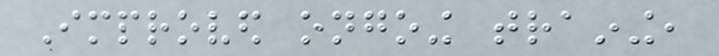Improved ongoing training,
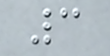3
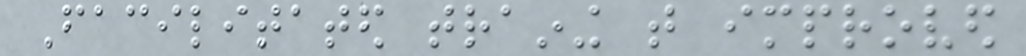Facilitated training that improved
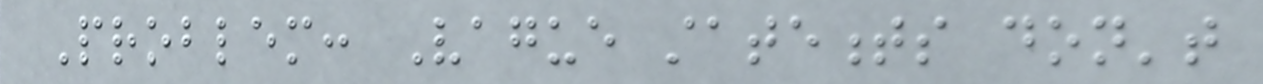Problem: Vague statements don't
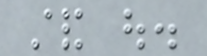stand out.
